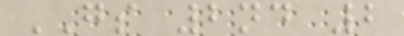GS 2nd 2
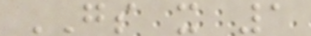GS x 1
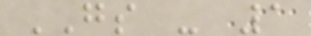GS - 1
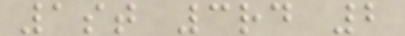1st 3rd 2
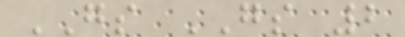GS GS 2
